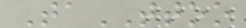TaTTOO
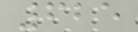625
